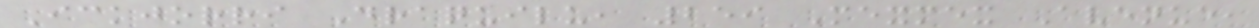Ickjorri Draquilu, 259 Mexmex Avenue,
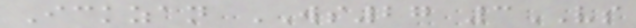Ickzan WS27 3VS
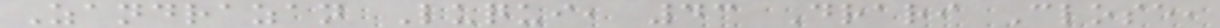Zandrazan Luqui, 43 Drari Close,
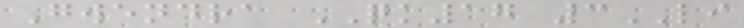Gwendra QK17 3LI
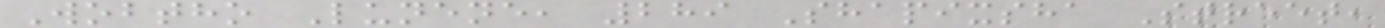Wobtho Lunene, 289 Shapixsha Street,
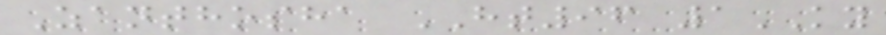Zanthosha HT96 1KY
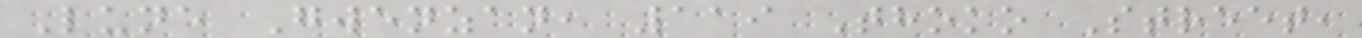Lune Gwenzan, 119 Thoko Street,
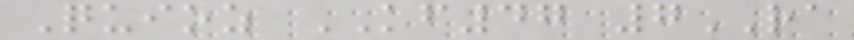Quioz KF47 7RA
